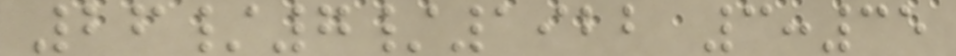26/7/1922 3:35
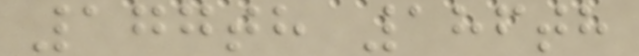177th 186th
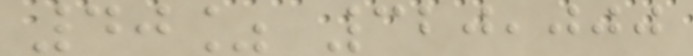40% 320,000
